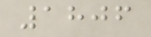1806
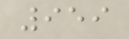959
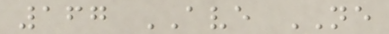167 AVE NE
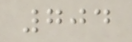704
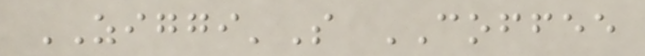ZIGGI'S COFFEE
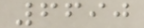6690
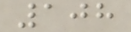108
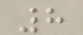8
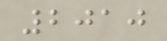2010
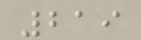219
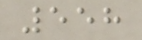558
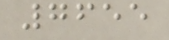7655
